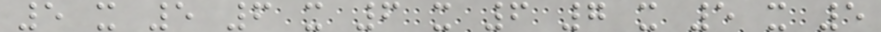5 x 5 6 x 6 x 6 7 x 5 x 5
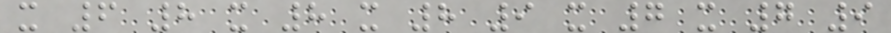x 6 8 x 8 x 8 9 x 7 x 7 9
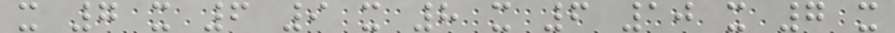x 7 x 6 9 x 8 x 6 10 x 7 x
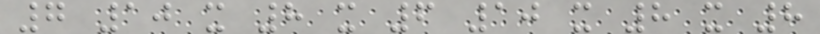7 10 x 8 x 6 10 x 8 x 8
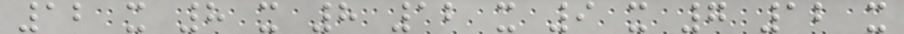12 x 8 x 8 12 x 9 x 7 12 x
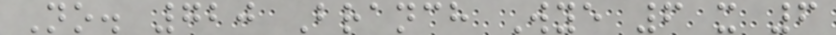No. 720 Branch Wye 6 x 6
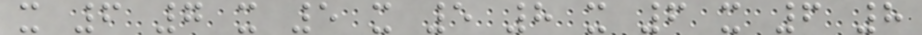x 6 7 x 5 x 5 8 x 6 x 6 8
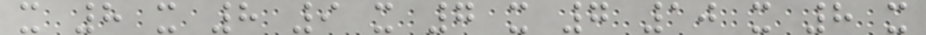x 8 x 8 9 x 7 x 7 10 x 8 x
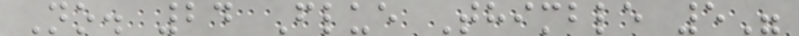No. 24 Flue Thimble 5"
